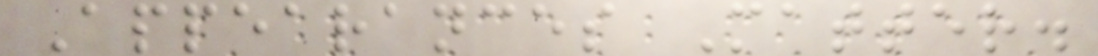Appearances Matter.
